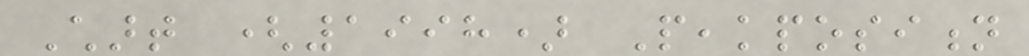Chart (1998) Peakposition
